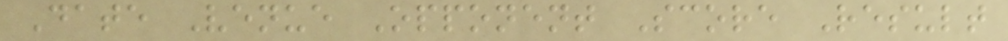Date Venue Opponent Score Result
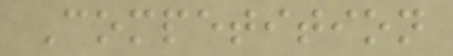Competition
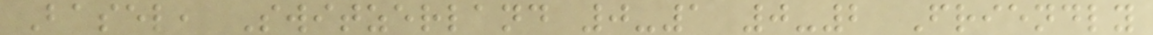Basel, Switzerland 0-1 0-2 Friendly
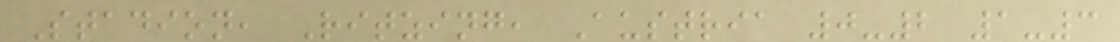Stadion, Ritzing, Austria 0-2 1-3
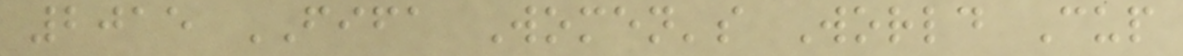2015 FIFA Women's World Cup
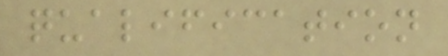qualification
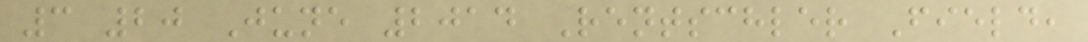3 20 June 2014 Rentschler Field,
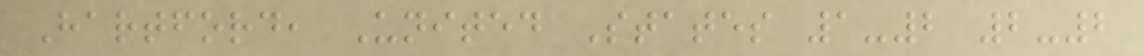Hartford, United States 1-2 2-2
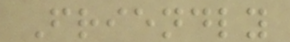Friendly
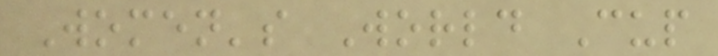Women's World Cup
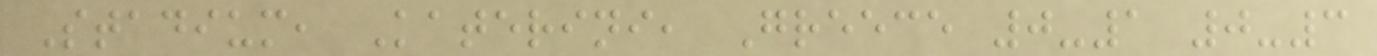Stadium, Katerini, Greece 0-1 0-3
